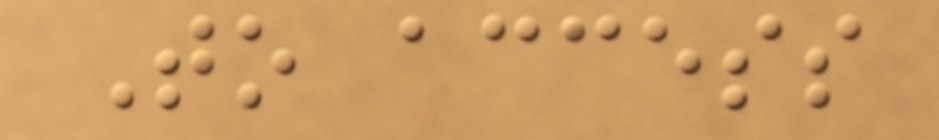To access
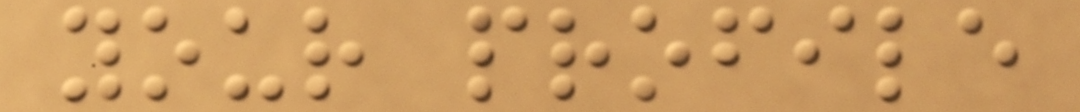your profile
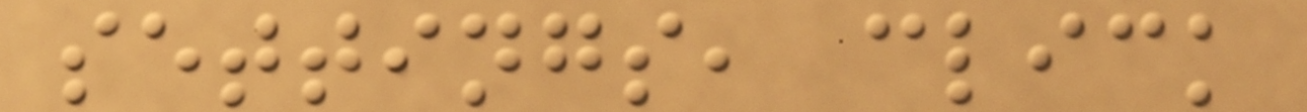settings, click
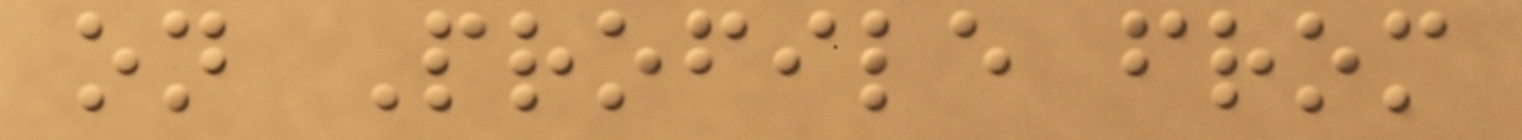on Profile from
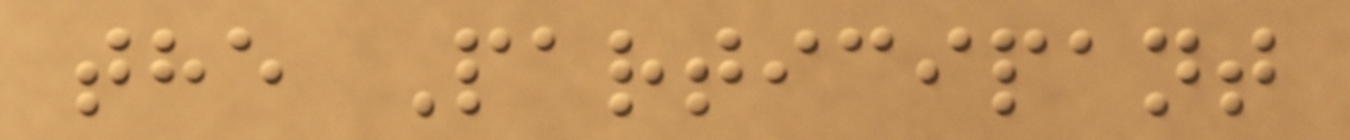the Participant
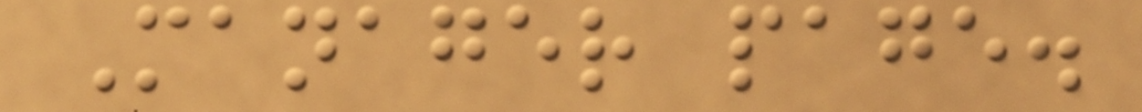Manager page.
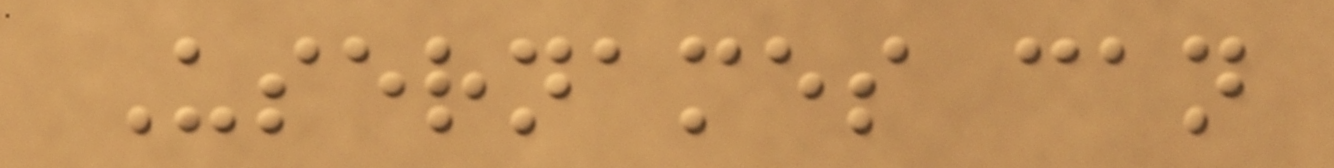Usernames can
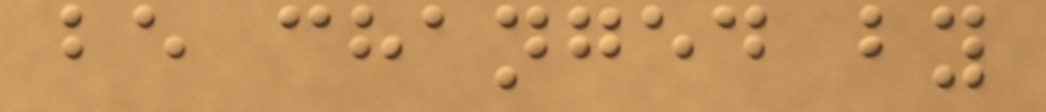be changed by
